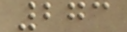273
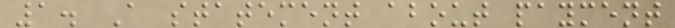1. A statement about payment
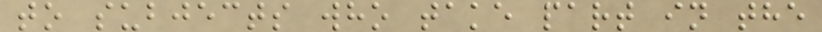to subjects who take part in the
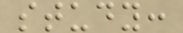study:
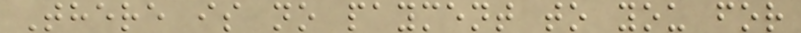There is no payment to you for
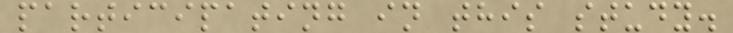participating in this study.
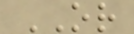OR
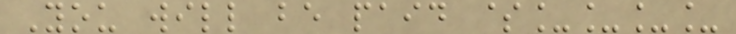You will be paid $____
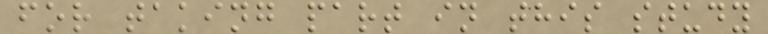for taking part in this study
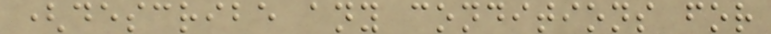(describe any conditions for
